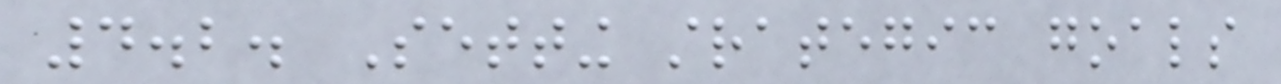4.2. Setting strategic goals
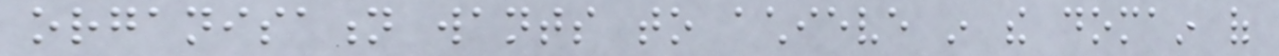organisation wants to achieve in the domain of
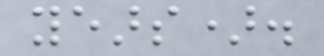years).
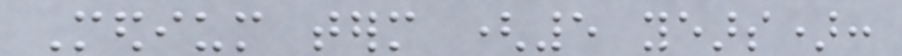Medium term (5 years):
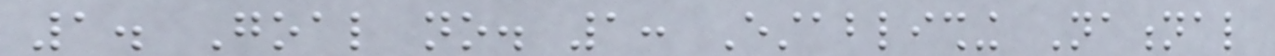1. Goal no. 1: Establishing National
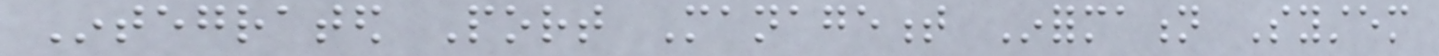Integrated Port Management Information System
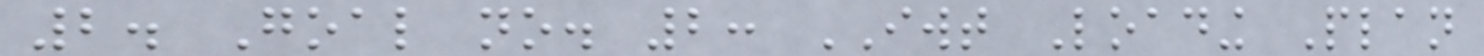2. Goal no. 2: IWT Loading Plan
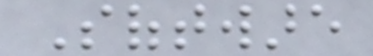Software
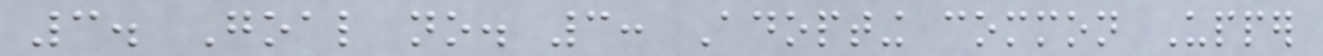3. Goal no. 3: Adopting common Upper
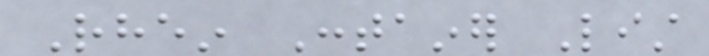Rhein Container List
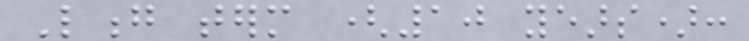Long term (10 years):
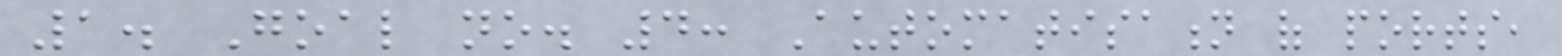1. Goal no. 4: Automatisation of ports,
